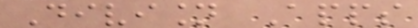Division Apps
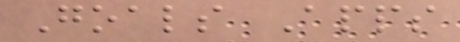Goals Apps
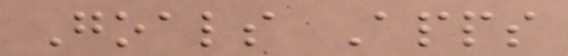Goals Apps
